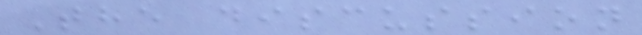The discussion
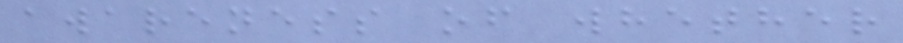awareness of whether
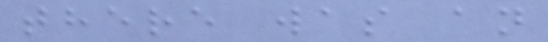there was an
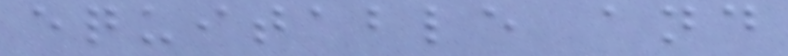equitable and
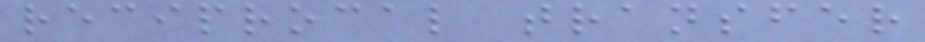reciprocal transfer
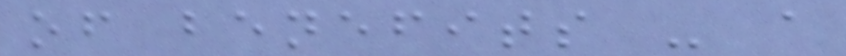of benefits - a
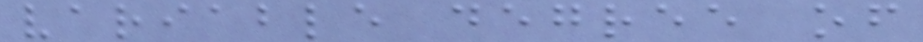variable degree of
